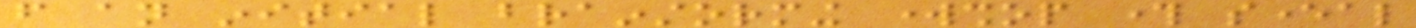from an initial brainstorming workshop through several
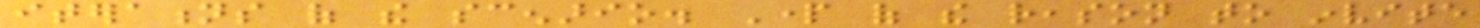iterations of the scenario. Part of the reason to invite
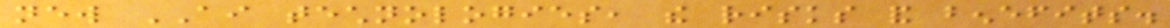new AI technologies, the risks and benefits.
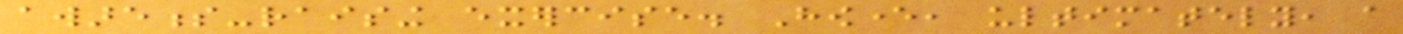awareness-raising exercise. However, ultimately, a
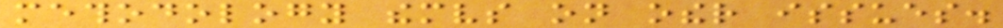methodology themselves on other issues.
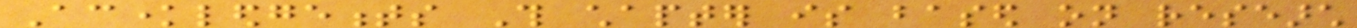Acknowledgements This chapter is based on research
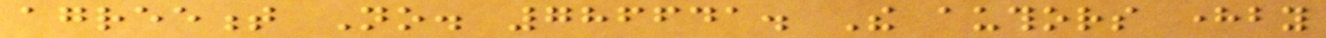agreement No. 786641. The authors hereby
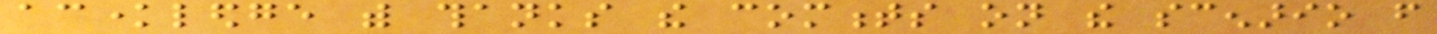acknowledge with thanks the comments on the scenario from
